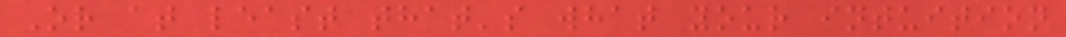Or at least that's what your intuition
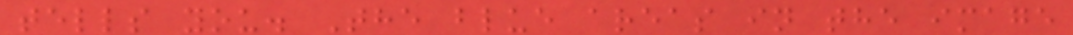tells you. The blue areas in the image
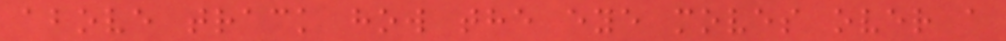above track how the eye moves over a
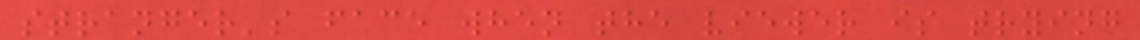stranger's face when the viewer is trying
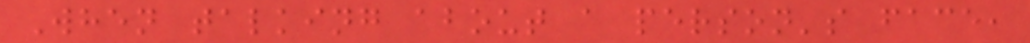When talking about a person's face,
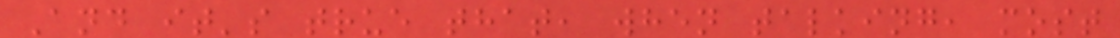And it's true that, when talking, most
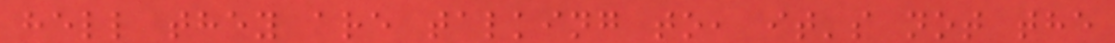hell they are talking to, it's not the
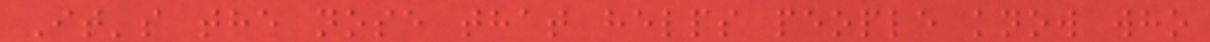It's the nose that helps people know who
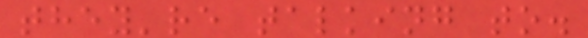they're talking to.
